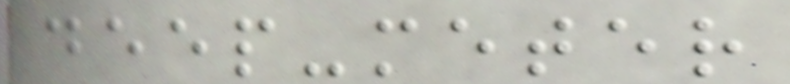deep-meter
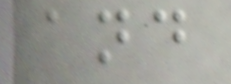and
